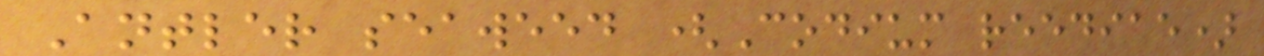Antler seaweed (Codium reediae)
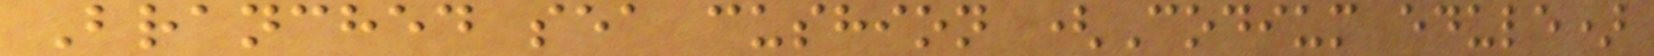Branched sea cushion (Codium edule)
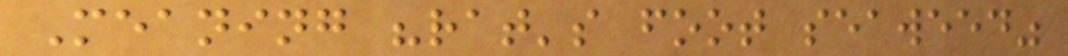Meaning "rat's foot seaweed"
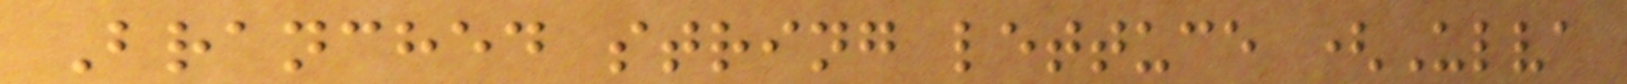Branched string lettuce (Ulva
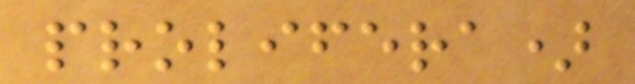prolifera)
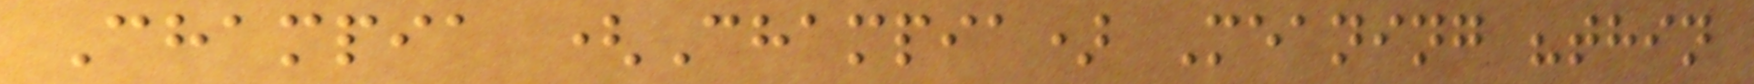Champia (Champia) Meaning "thin
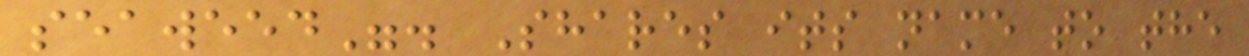seaweed". Shares its name to the
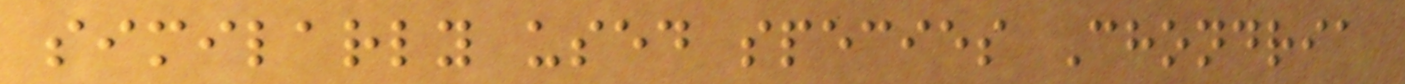similarly used species Chondria
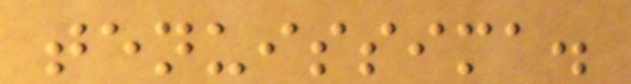tenuissima.
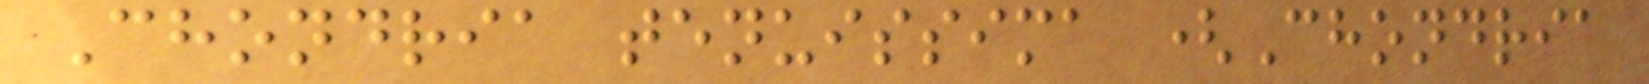Chondria tenuissima (Chondria
